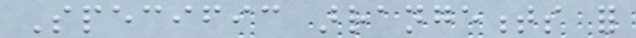Specific arrangements for
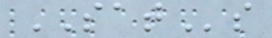SATs
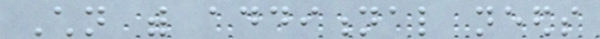Children with additional needs
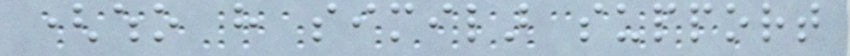(who have similar support
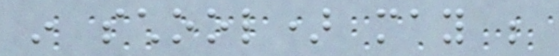in school) may be
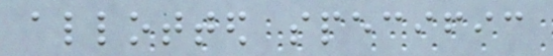allotted specific
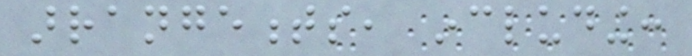arrangements, including:
